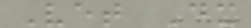Vet Dx
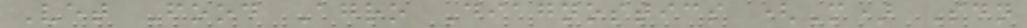Vet Food Agro Diagnostics (M) Sdn
